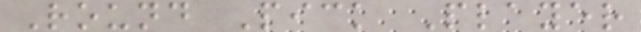Round Pick Player
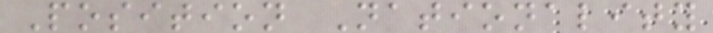Position Nationality
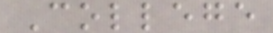College
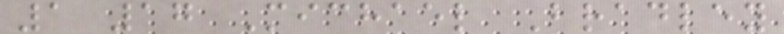1 17 Michael Bradley
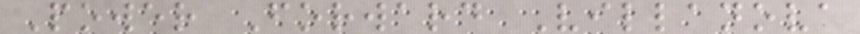Power Forward Villanova
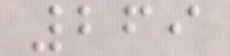269
